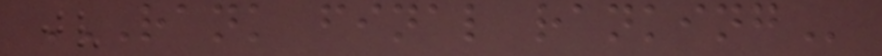RANK FINAL RANKING
